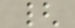{
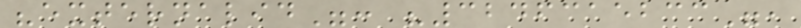"externalid": "3246315233",
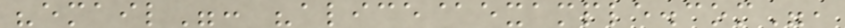"email": "alice@example.com",
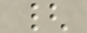{
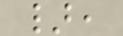},
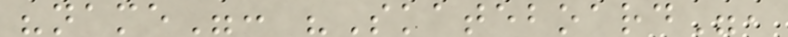"name": "Skateboard",
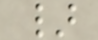}
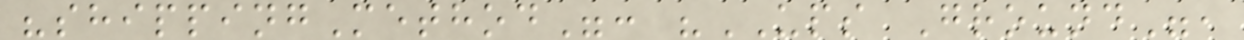"shippingMethod": "UPS Ground",
